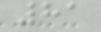81
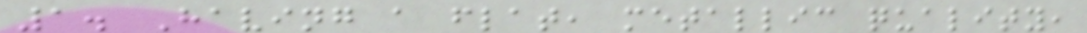1. Having a flat, metallic quality,
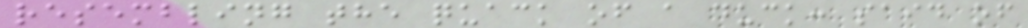resembling the quack of a duck: said of
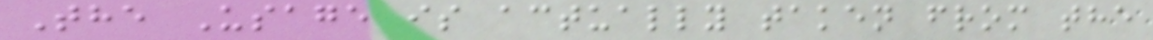The Usage is actually taken from the
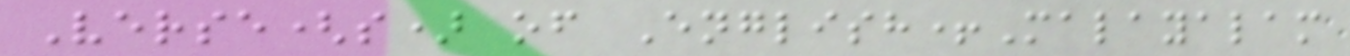Verse(s) of English+Malayalam
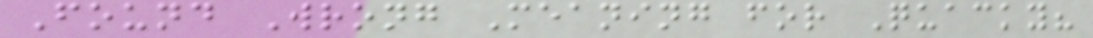Found Wrong Meaning for Quacky?
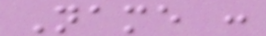Name :
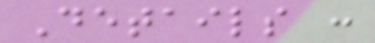Details :
